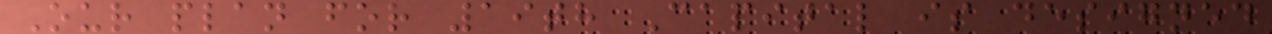Our plan for 19th Capital is designed
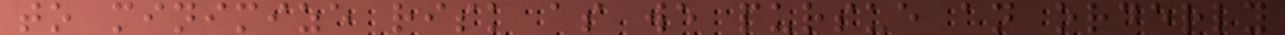to minimize risk as we pursue an orderly
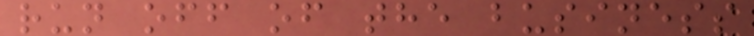run off of the business
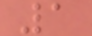1
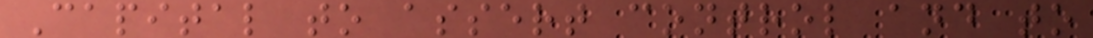Capital to assert control and to
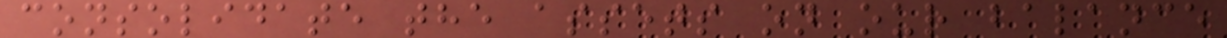consolidate the assets on our balance
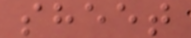sheet
